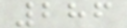286
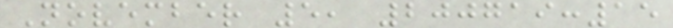November 5, 200719:15
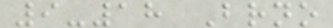9-18 Brno
